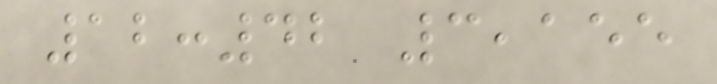12:42 3,155
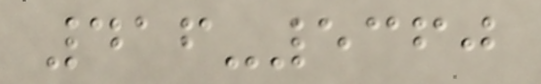416-5360
